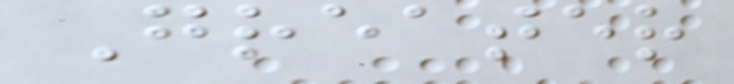Greater
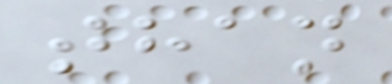than
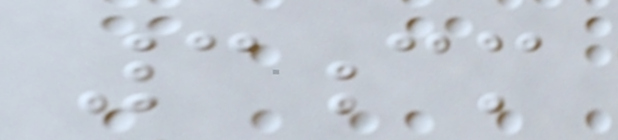3cm
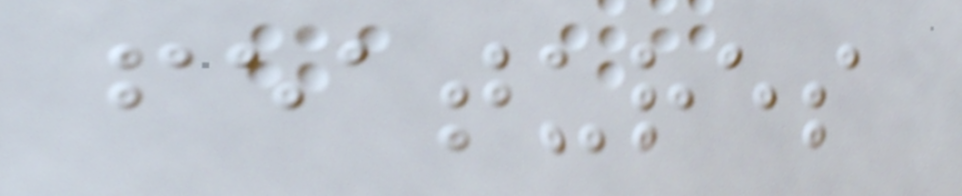features
